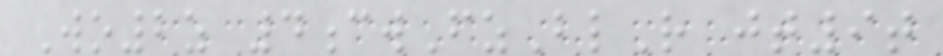Wo2z 4cwFzBlR jt9t
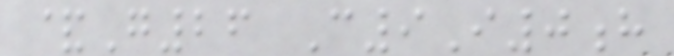&G26 C9I0h
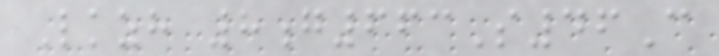Lkzh 8g663S46C
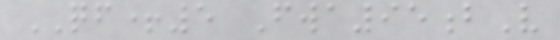QF+5 Fwa95bV
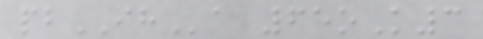pbIHa 65oK3
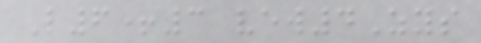L6+3 vew4Zys
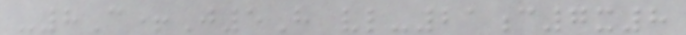-8C+J5H vl-21c7x8
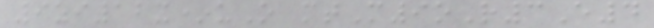9zi12x*uO mtM9oR3E4
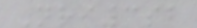Nri3sb
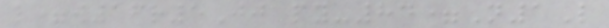l=w16r5Jj py-84=N1L
